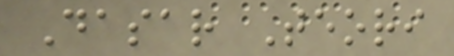Dasar Teori
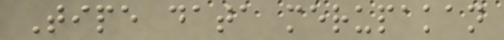Tipe data merupakan
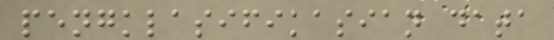pengklasifikasian data
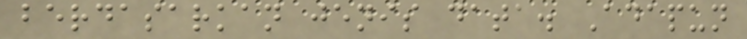berdasarkan jenis data. Adapun
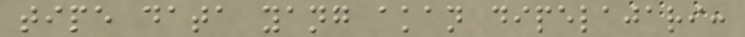tipe data yang akan dipelajari:
